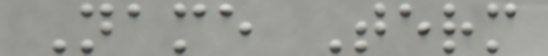Name Term
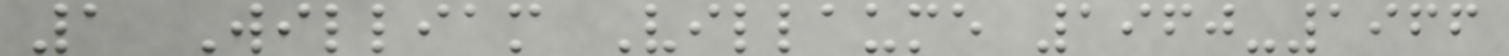1 William Villaume 1960-1966
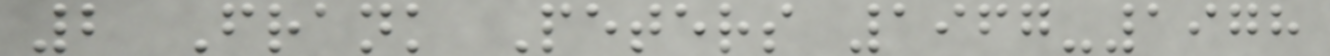2 Frank Peters 1967-1978
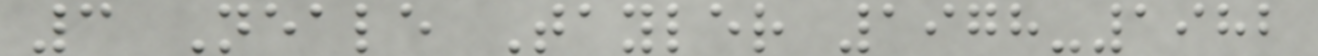3 Neale Tayler 1978-1982
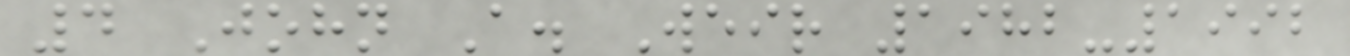4 John A. Weir 1982-1992
